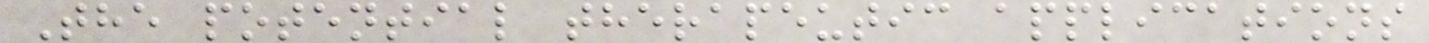The potential therapeutic applications
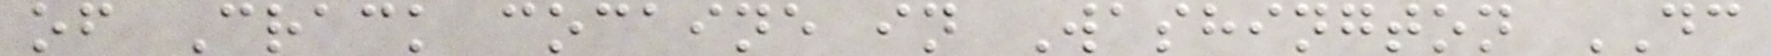of Crack cocaine in Washington DC
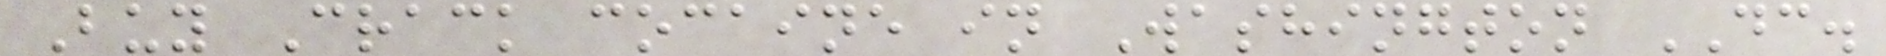Buy Crack cocaine in Washington DC.
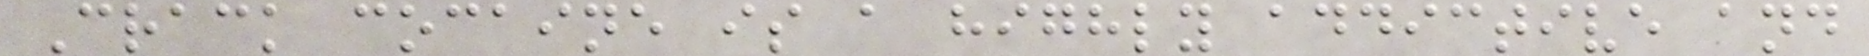Crack cocaine is a highly addictive and
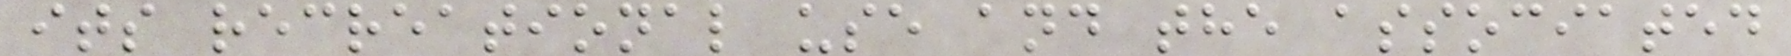its recreational use and the associated
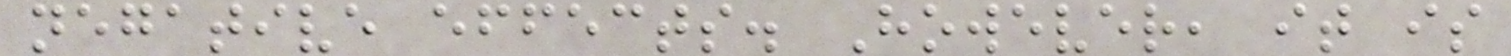negative effects. However, it is
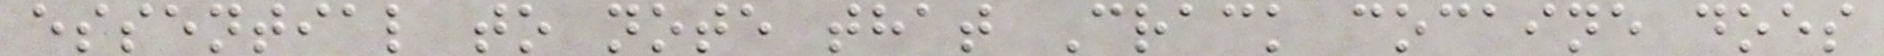essential to note that Crack cocaine does
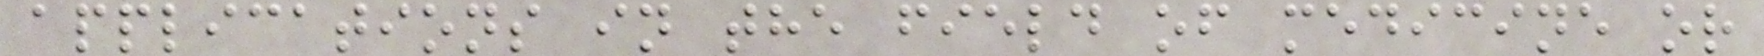applications in the field of medicine or
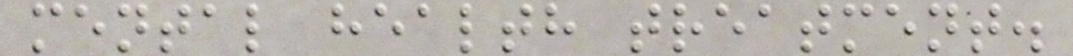mental health treatment.
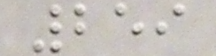259
